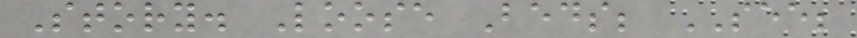Story. Loose Beds; SEE;
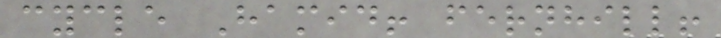cycle Hamid! fernhill!
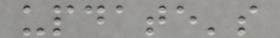update's
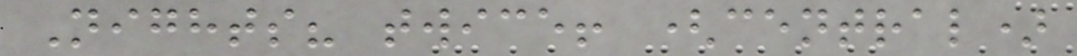Nights? twice! (central)
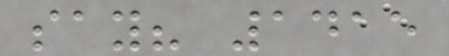say? 1415
